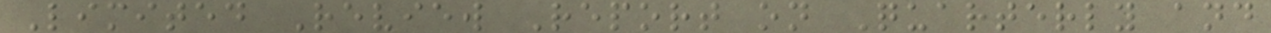Limited Review Report on Quarterly and
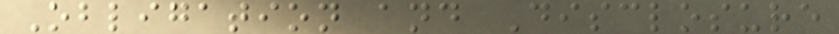Obligation and Disclosure
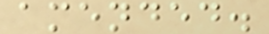amended.
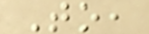To,
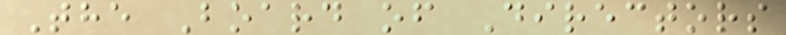The Board of Directors
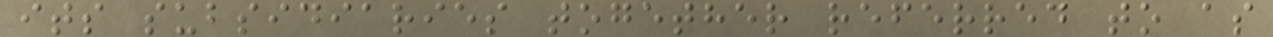its subsidiaries together referred to as
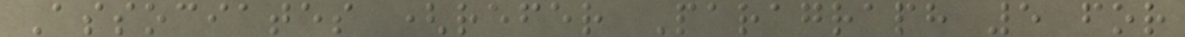Associates (refer Paragraph 5 for
